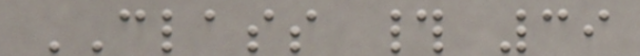CLASS # 39
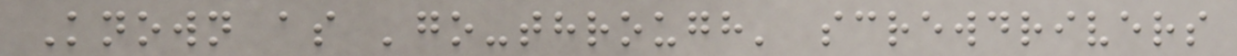Known as 'go-through' screwdrivers
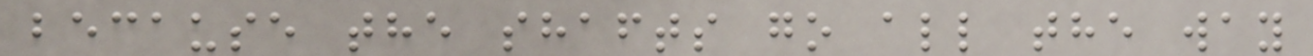because the shafts go all the way
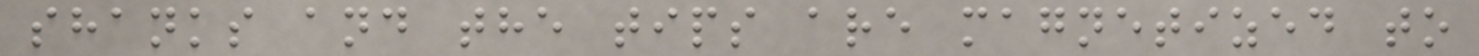shanks and the tips are magnetized to
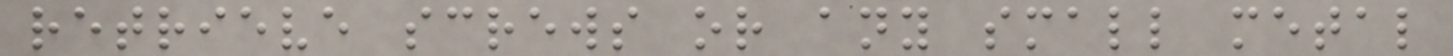retrieve screws or any small metal
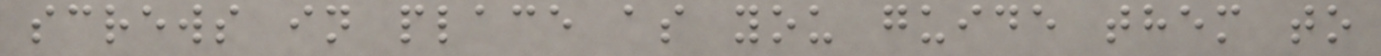screws in place as you guide them to
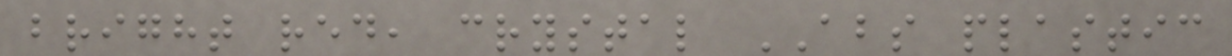bright red, crystal ABS plastic
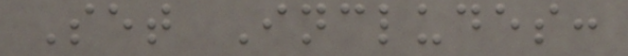Set Includes:
